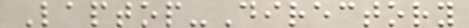Laptop-Directory
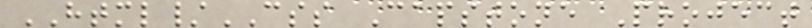HTML/CSS Capstone Project
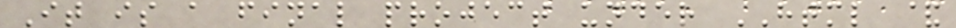It is a final project under HTML &
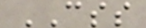CSS
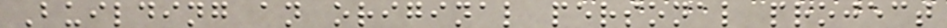Building an original personal project
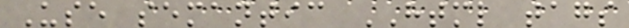Use semantic HTML tags
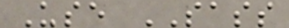Use SASS
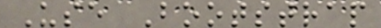Use Bootstrap
